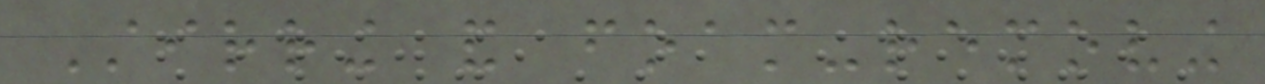Stirring and foam-removing
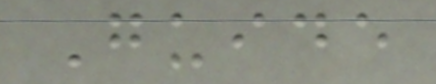Guide
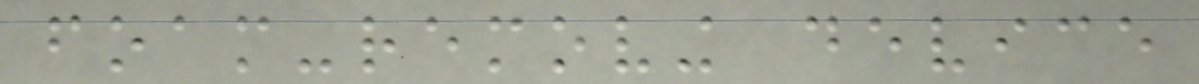foam-removing device
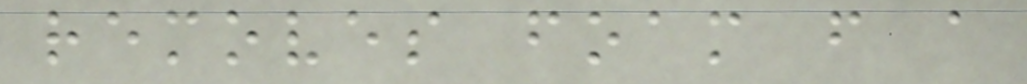removes foam from a
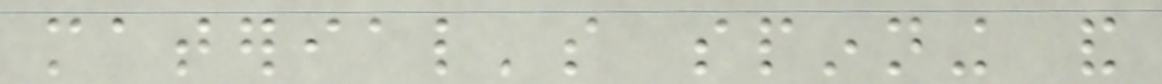material's spinning and
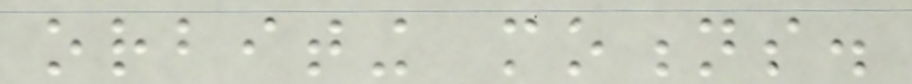orbiting motions.
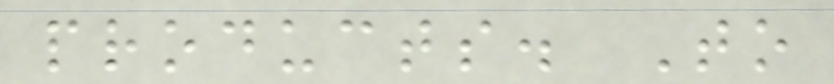products. To
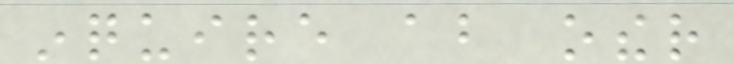inquire about other
